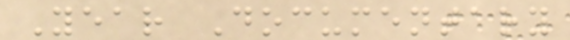Year Documentary
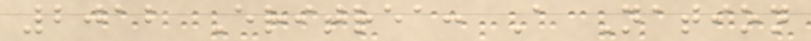2012 Eritrea: A Nation
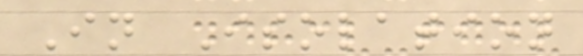In Isolation
